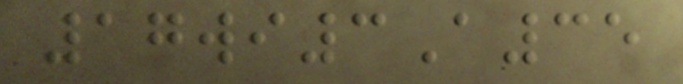17wi3A35
